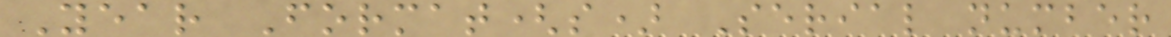Year Format(s) Serial number
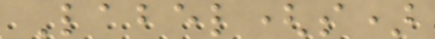Label(s)
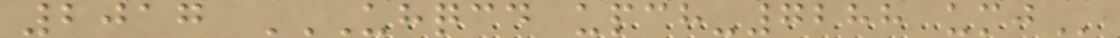2017 UHQCD UPCH-7288 UMJ
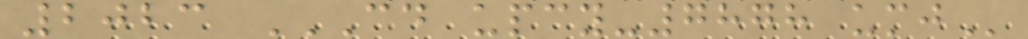2023 CD UPCY-7878 UMJ
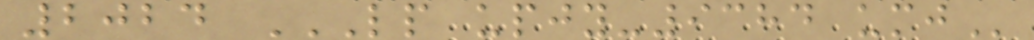2024 LP UPJY-9384 UMJ
